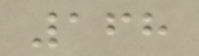168
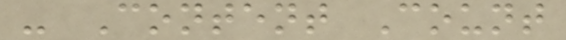- Content Count
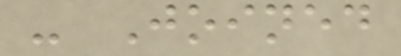- Joined
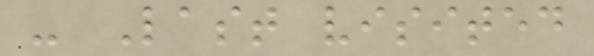- Last visited
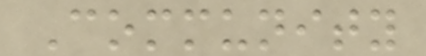Community
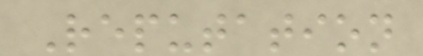Reputation
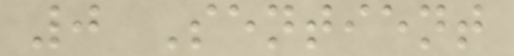0 Sentient
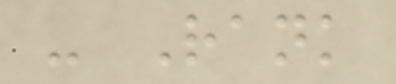- Rank
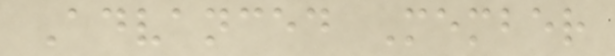Advanced Member
